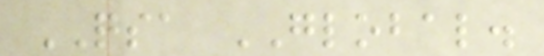QSA GLOBAL.
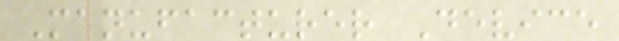Manufacturer Device
